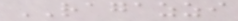RAGAZZI
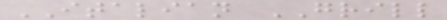ITALIAN GRILL
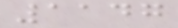1147
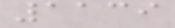1139
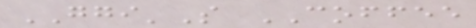GGI'S COFFEE
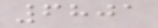6801
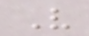V
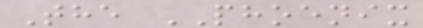The PHOENIX
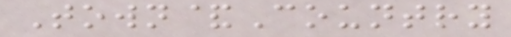Town&Country
